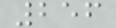256
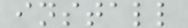install
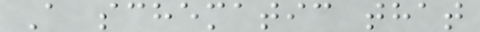A schematic that
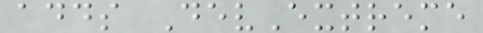adds DevExtreme
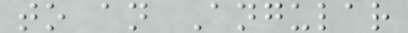to an Angular
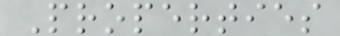Properties
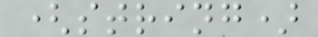(string)
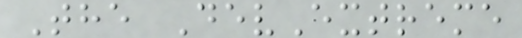The DevExtreme
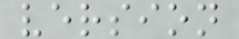version
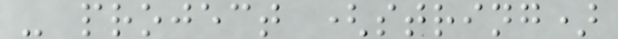- project (string)
